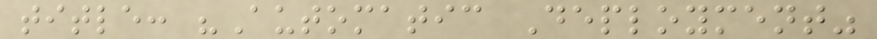title: "Automatic Deployment"
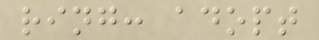ring: adopt
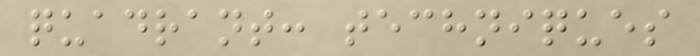quadrant: techniques
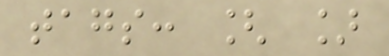tags: [ ]
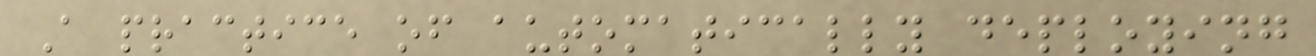A practice of automatically deploying
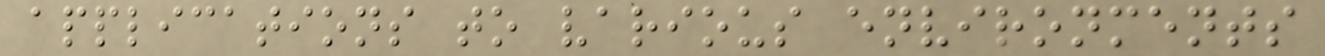applications to various environments
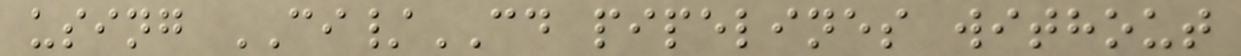using CI/CD pipelines without
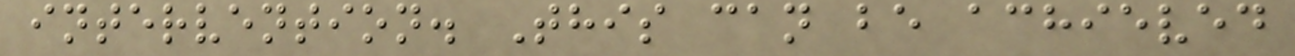intervention. This can be achieved
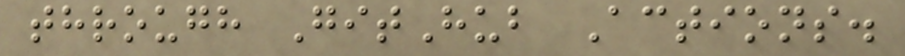through GitHub Actions.
